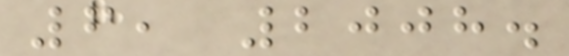6, 2008.
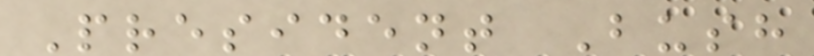President Bush
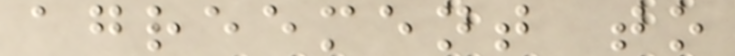agreement to
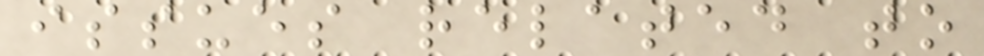issues related to
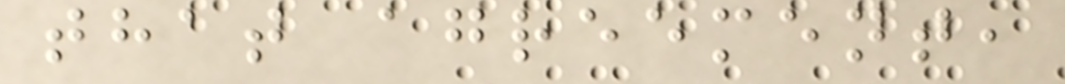that agreement,
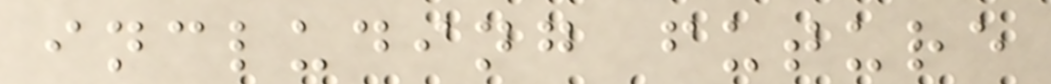including future
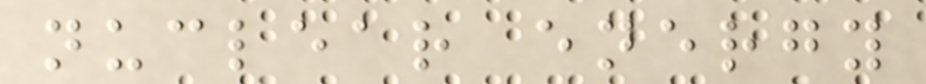nuclear energy
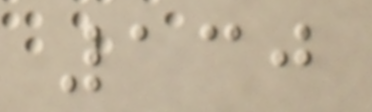130
